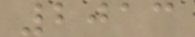2013
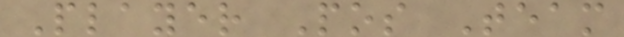Player Pos Team
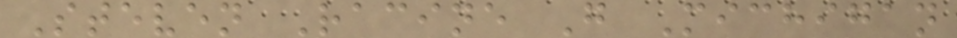Steven Racine G Michigan
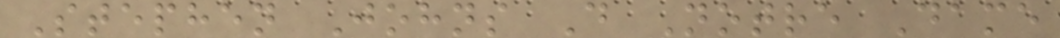Stephen Johns D Notre Dame
